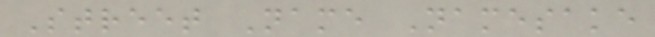Street Name Namesake
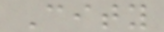City
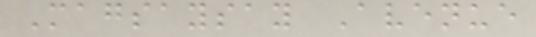Magsaysay Avenue
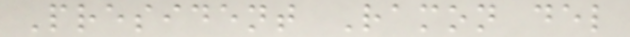President Ramon del
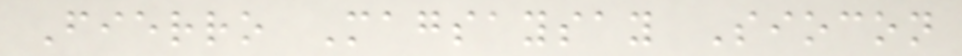Fierro Magsaysay Siocon
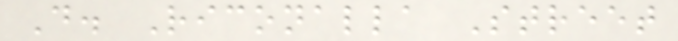D. Riconalla Street
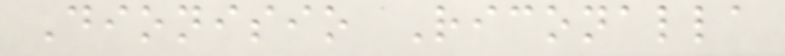Dionisio Riconalla
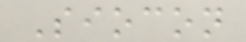Siocon
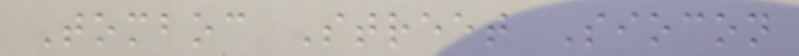Tomboc Street Siocon
